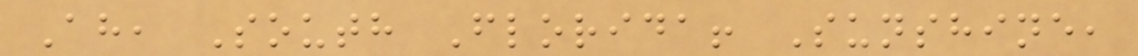Ah, South Florida! Sunshine,
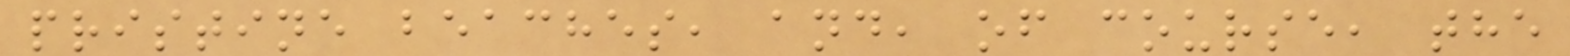pristine beaches, and, of course, the
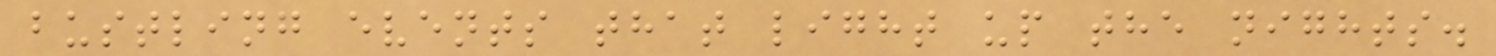bustling events that light up the nights.
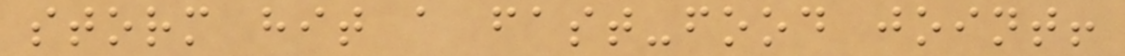storm hit a fast-food joint!
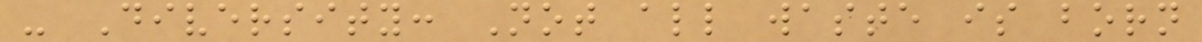- Diversity: Not all waste is born
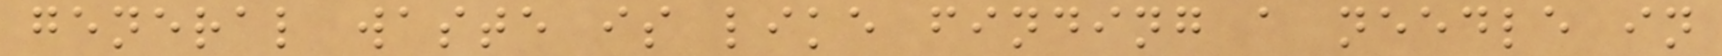general waste is like finding a needle in
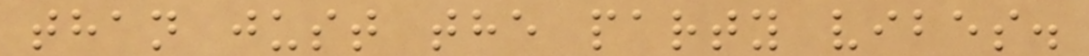than just the party vibes.
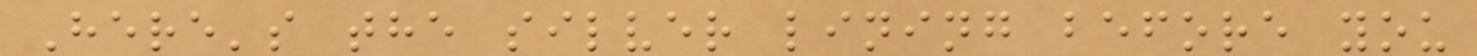Here's the silver lining before you
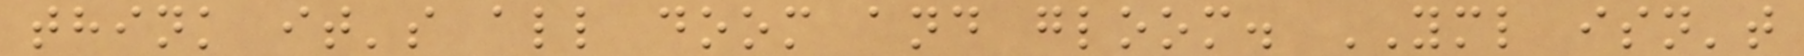think it's all doom and gloom. YML isn't
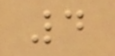4
